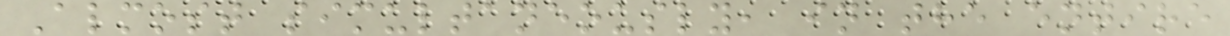Almost simultaneously, in the entire
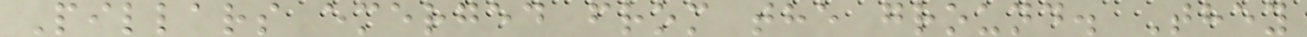Pillars emerged from the ground. They
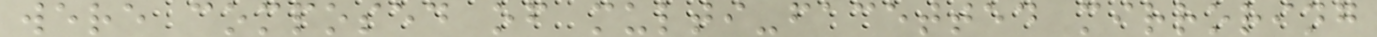were composed of multi-facetted mirroring
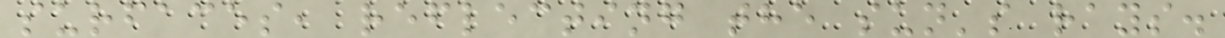surfaces, reflecting the sun's rays.
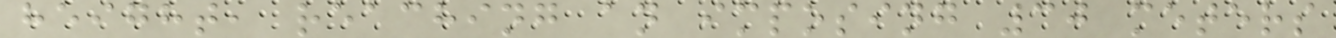height, reaching an imposing 30 meters
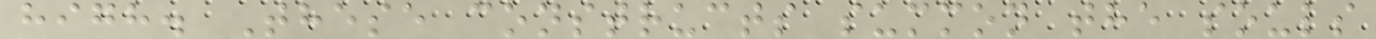high. These constructs summon the souls
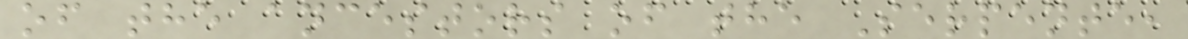of the ancestors of the Serpente,
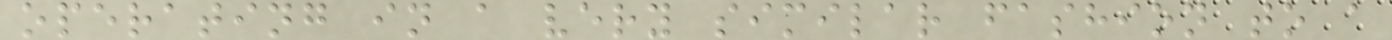operating in a very similar fashion to a
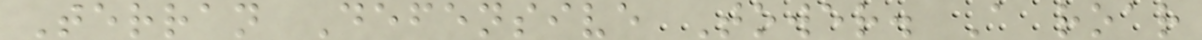Terran Defensive Tower. A roar
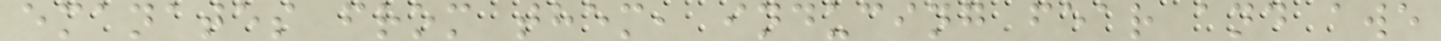emanates from them, inducing fear and awe
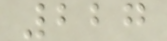227
